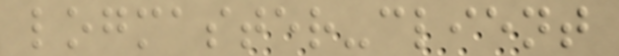logmaster-client
